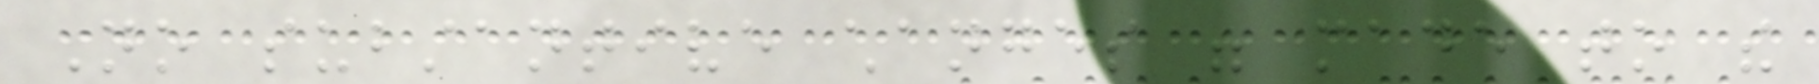No substantive changes were made to the
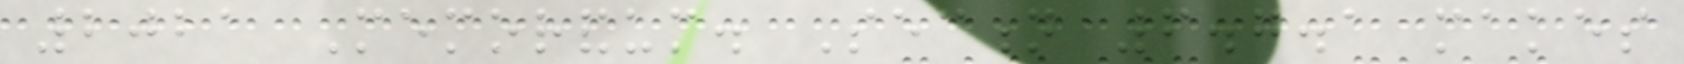2021 Memorandum. Section 6.7.1 makes
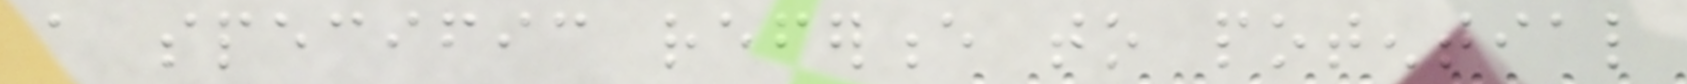a specific reference to potential
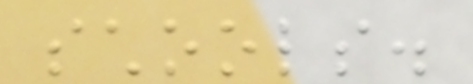schools.
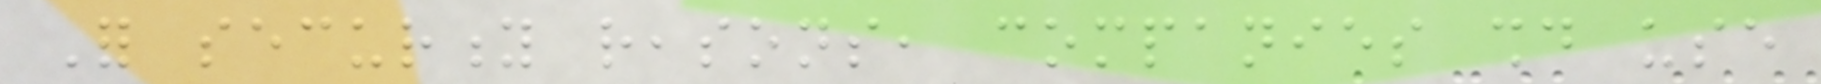For security reasons, companies should use
